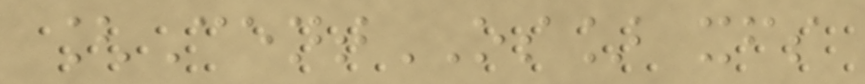[CentOS] xfs
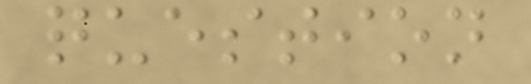question
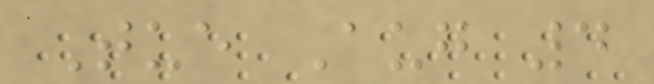Tue Aug 4
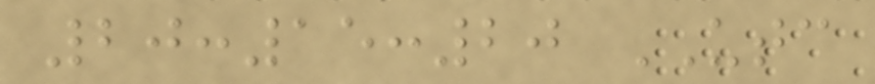20:15:20 UTC
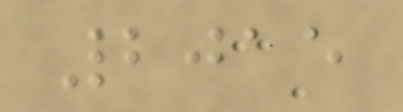2015
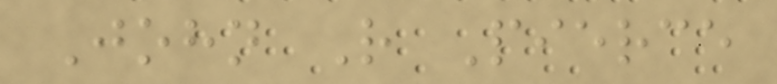John R Pierce
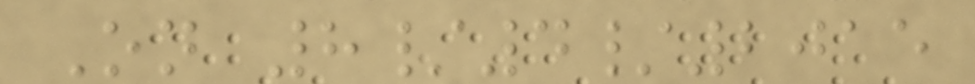On 8/4/2015
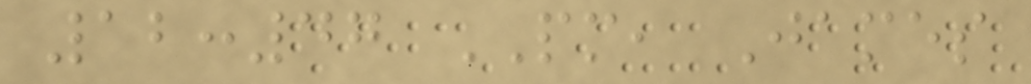12:47 PM, James
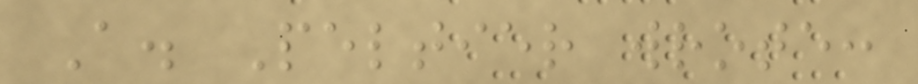A. Peltier wrote:
